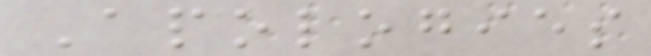Apologies
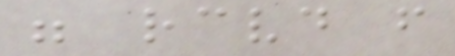were received from
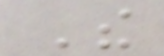The
